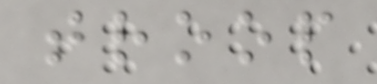troop
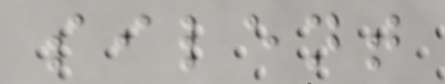silent
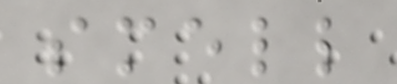smell
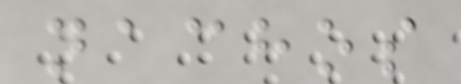nachos
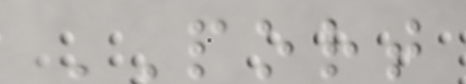PORT
